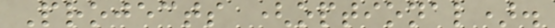Projects (optional).
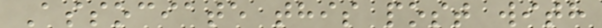Associate this post with
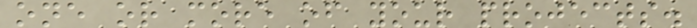one or more of your projects.
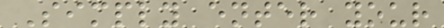Simply enter your
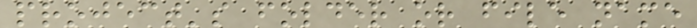project's folder or file name
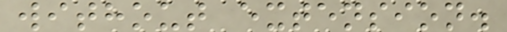without extension.
